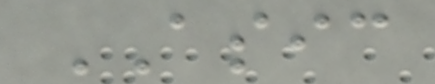ASIC
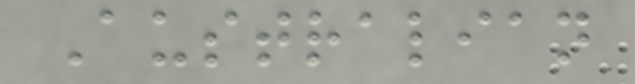Australian
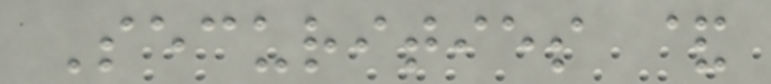Securities &
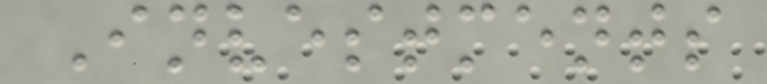Investments
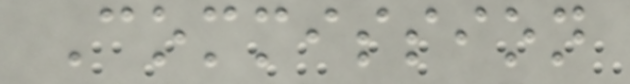Commission
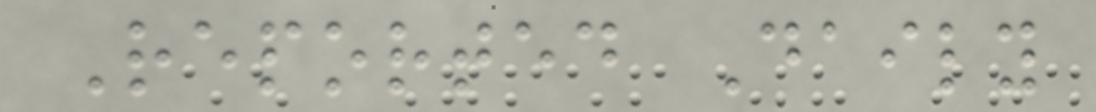Reported Daily
